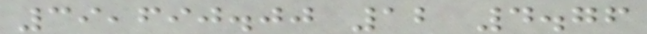39,690.00 12 4.76
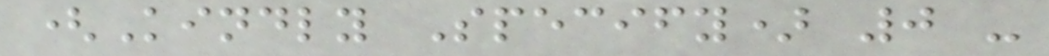(Kindly Specify) 0 -
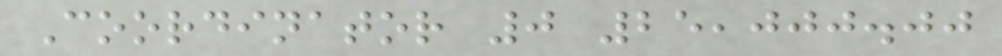Coordinator 0 25,000.00
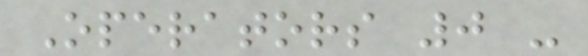Operators 0 -
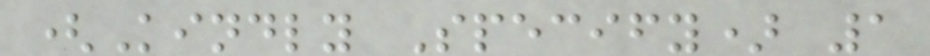(Kindly Specify) 1
